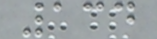134
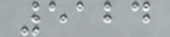5124
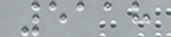5118
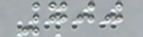700
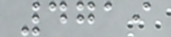4719
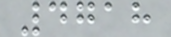4718
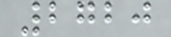2720
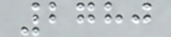2780
